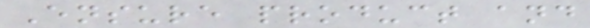Ensure product and
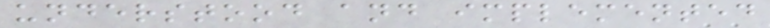understood and implemented
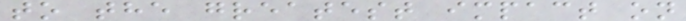to the greatest impact on
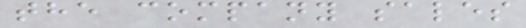the company sales
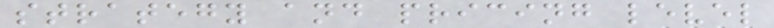strategy and pricing level
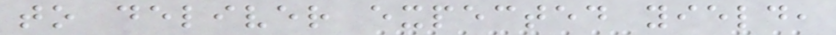to deliver expected yield,
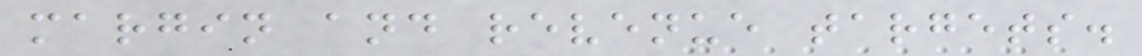margin and revenue targets.
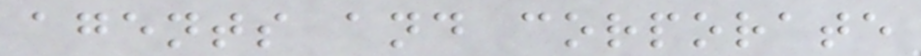agents and corporate
